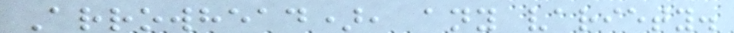Arrowhead), any variety.
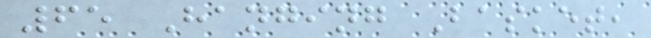65 Hanging Basket,
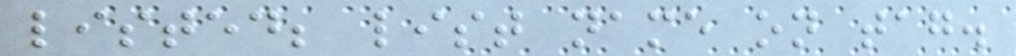listed; list name on tag.
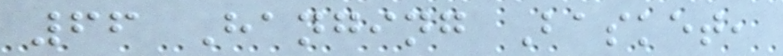66 Hanging Basket,
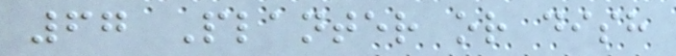67 Planter or dish
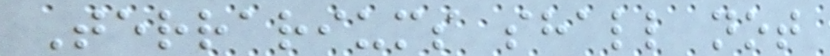Terrariums shall not
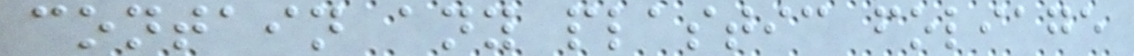contain any plastic foliage
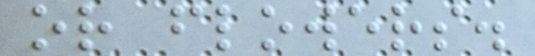or flowers.
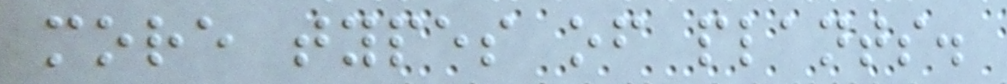more types of plants.
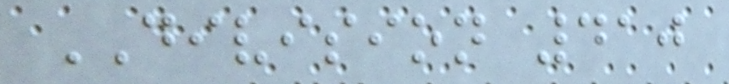DIVISION 410
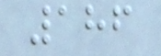186
